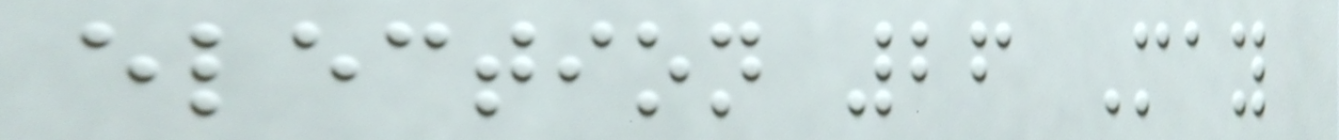election 26 May
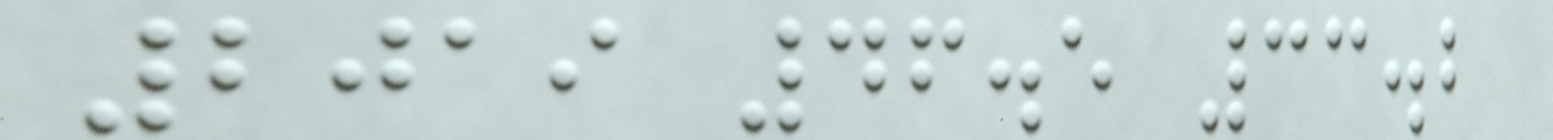2019 46.5 33.2
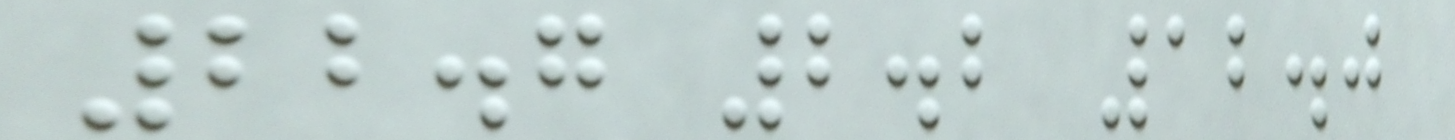22.7 2.2 12.0
